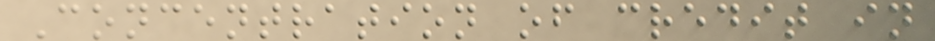Concentration of credit in
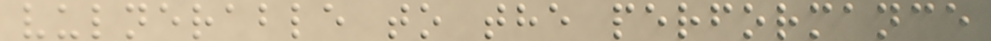vulnerable to the performance
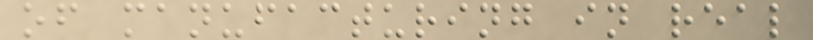of manufacturing in real
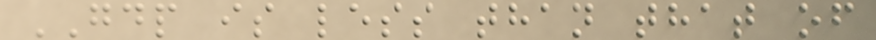GDP is less than that of
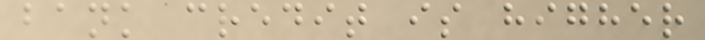bank credit is higher
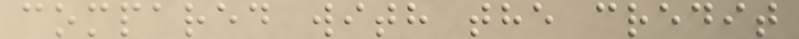compared with the credit
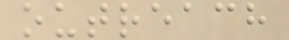outreach
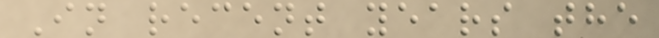In recent years the
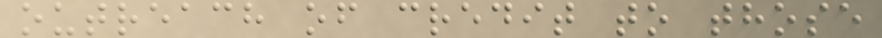outreach of credit to those
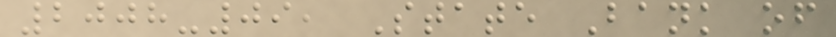2008-09, State Bank of
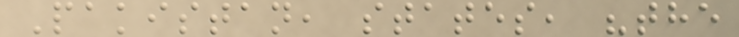Pakistan, states, "the
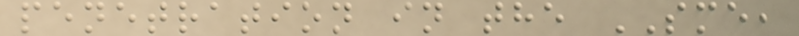penetration in the SME,
